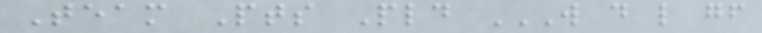Team Pts Pld W D L GF
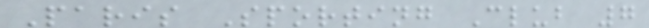Paris Sporting Club 7
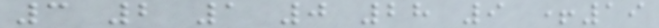3 2 1 0 28 9 +19
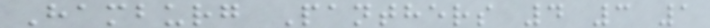Hamburg Panthers 4 3 1
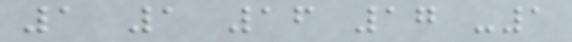1 1 16 17 -1
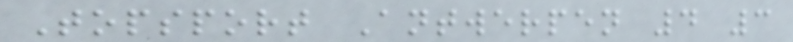Topsport Antwerpen 4 3
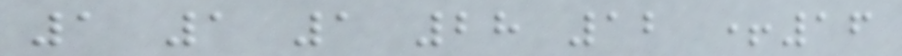1 1 1 28 12 +16
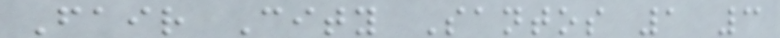Fair City Santos 1 3
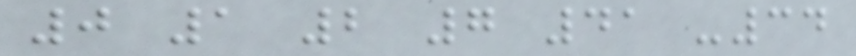0 1 2 7 41 -34
